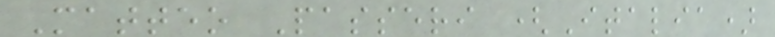Matteo Passeri (Italia)
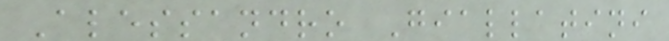Alessandro Giallatini
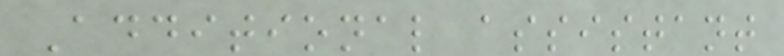Additional assistant
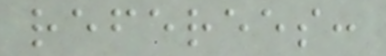referees:
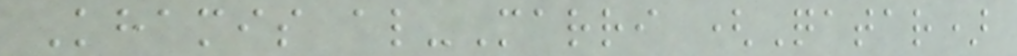Khamis al-Marri (Qatar)
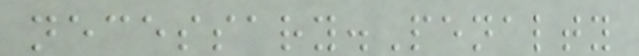necessary.Penalty
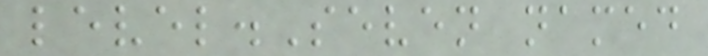level.Seven named
